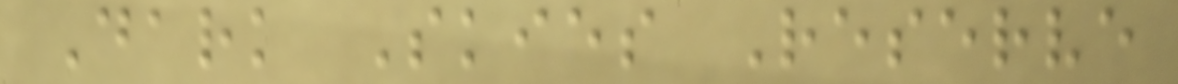Dark Skies Reserve
